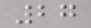27
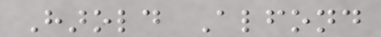Harold Alfond
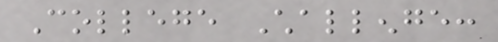College Challenge:
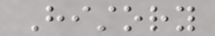History
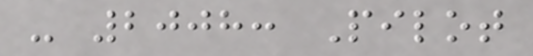- 2008: Pilot
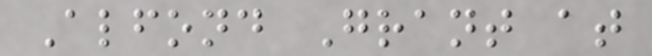Alfond Grant at
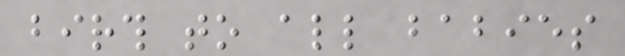birth to all babies
